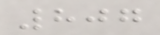807
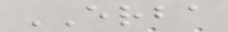ERBA
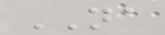NA
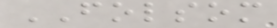FOLSOM
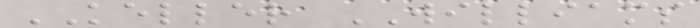KELLER WILLIAMS
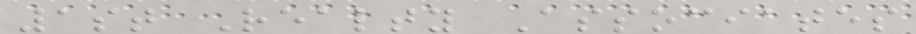1st Realty Associates
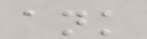ank
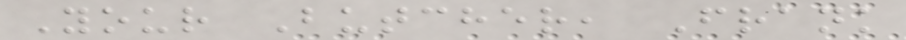Your Butcher, Frank
